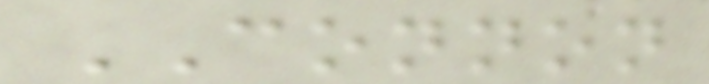CONNON
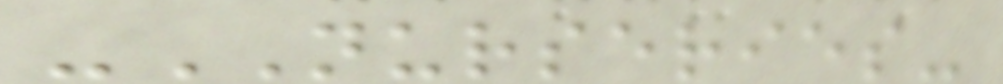-NURSERIES-
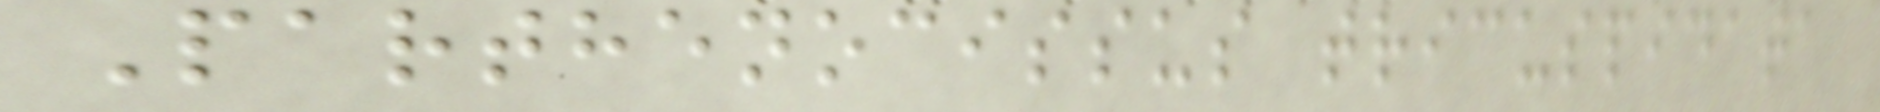Parthenocissus tricuspidata
